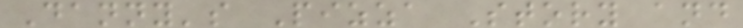Danny's Pizza Story and
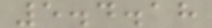5.4.18
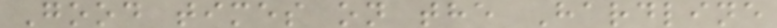Good times on the Hardline
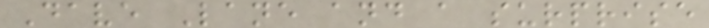Dave Lane and a surprise
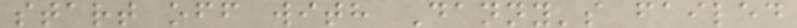start off with Danny's failed
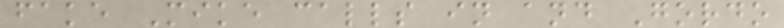fake Mike calls in and Gordo
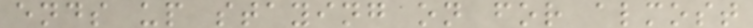ends up staying on for almost
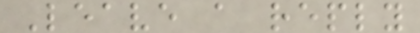Leave a reply
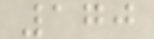170
